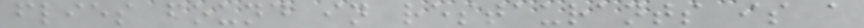flies found in restaurants is a
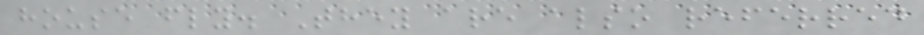house fly. They are also referred
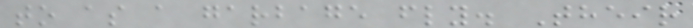to as a garbage fly. Their
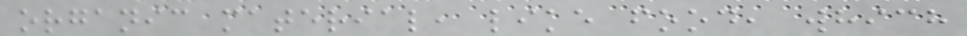organic material, like food, which
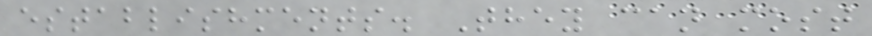establishments. They can most
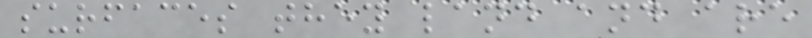surfaces they land and are
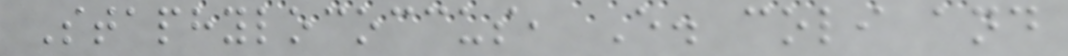Staphylococcus, E. coli and
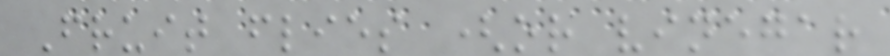Fruit flies (or vinegar
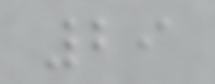29
